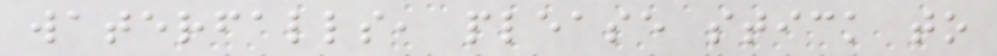waterfalls, please stick to
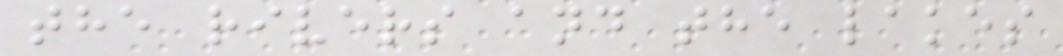the rivers and the lakes
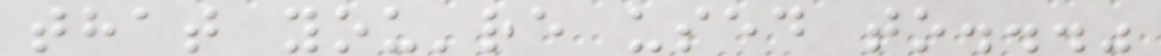that you're used to..."
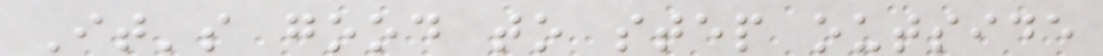It's good to step outside
